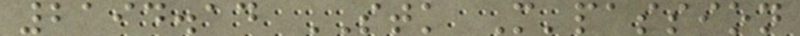2194.14 STK M'passion
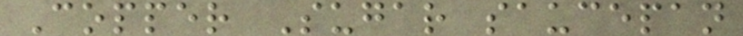Copper Sugar saucepan
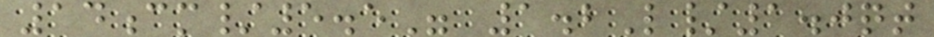14cm/5.5" 1.2L/1.0qt
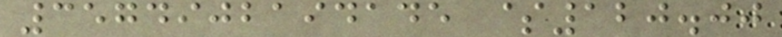3574902194145 $120.00
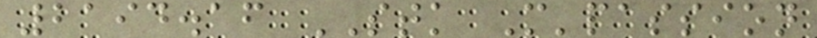2194.16 STK M'passion
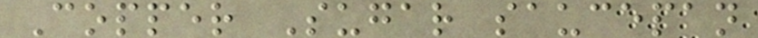Copper Sugar saucepan
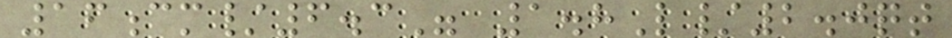16cm/6.3" 1.8L/2.0qt
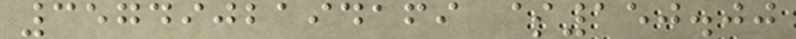3574902194169 $150.00
